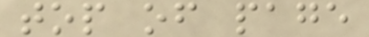top of page
